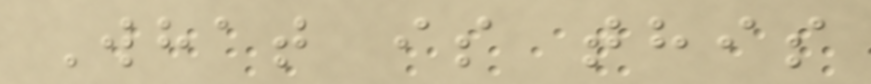What is this
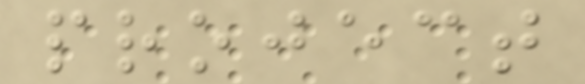project
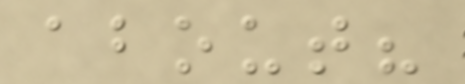about?
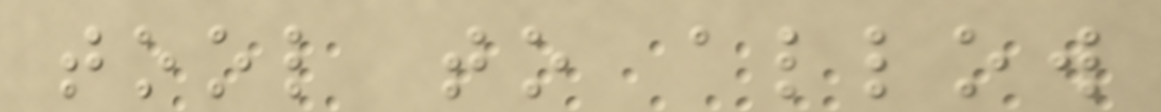tool to allow
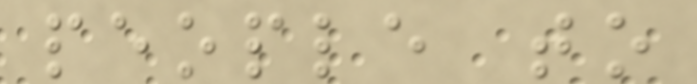people to
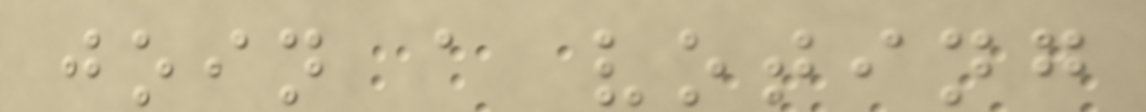join a voting
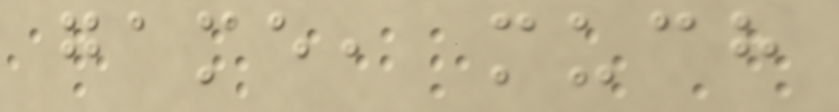game, much
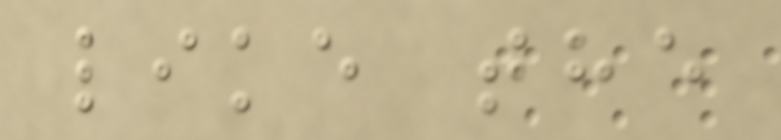like the
